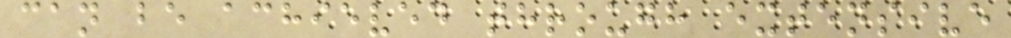can be achieved through extensive
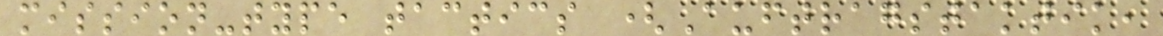mission-type tactics (Auftragstaktik,
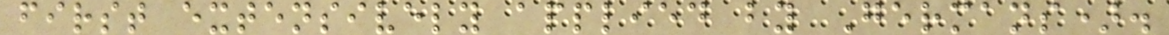first extensively applied by Germans).
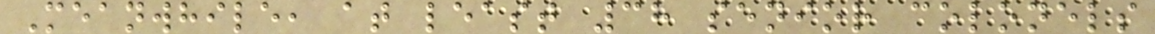Meanwhile, at least 38 senior colonels
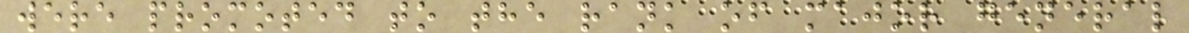were promoted to the rank of major general
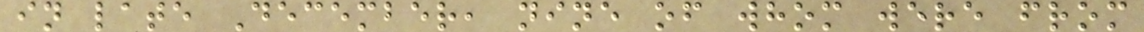in late December, nine of whom were from
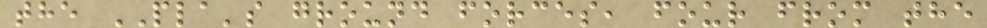the PLA's ground forces, four from the
